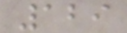129
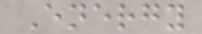Energy
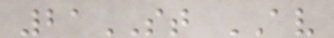21ST AV
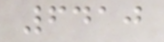6410
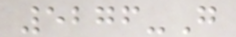5276-G
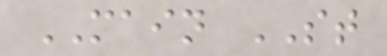MAIN ST
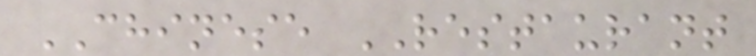CHINESE RESTAURANT
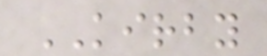KIRBY
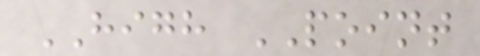HIGH POINT
